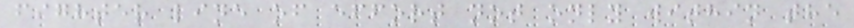fighter line of effort not only within the
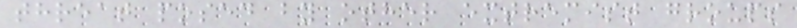threat posed by other extremist groups
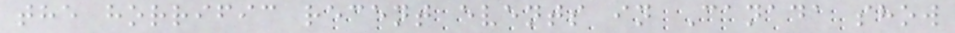the horrific recent events in Canada show
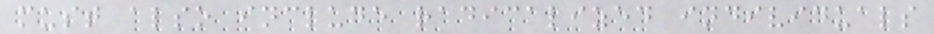must also include radicalized individuals
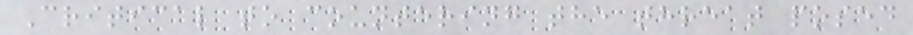Critical to countering the threat posed
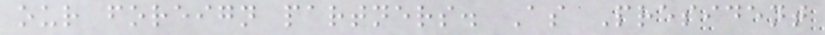our foreign partners. As President
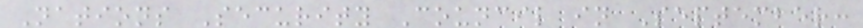Nations Security Council in September:
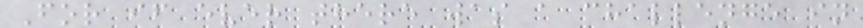For if ever there was a challenge in
